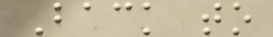Back to
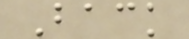Back
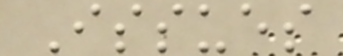Issues
